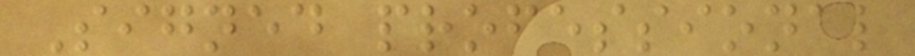Signed professional
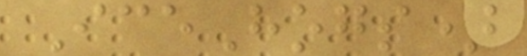IceHogs)
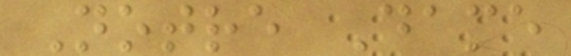Notre Dame
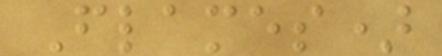Flames)
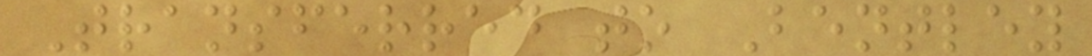Transferred to Bentley
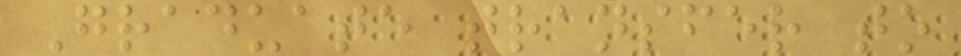Graduate transfer to
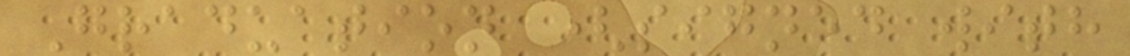Graduation (signed with
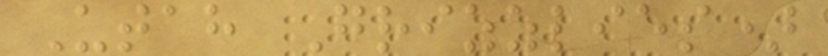Utah Grizzlies)
